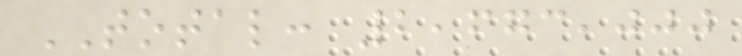TOTAL: 2,673,000
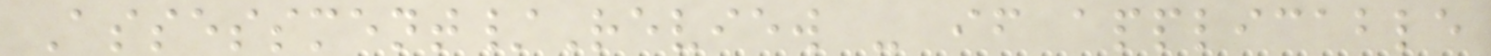Assessment/Review - if applicable
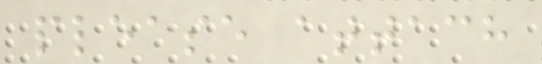please attach
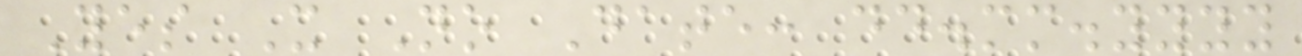Yes X No Date: dd.mm.yyyy
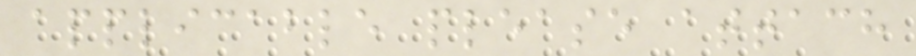applicable please attach
